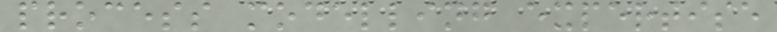process modelling expertise
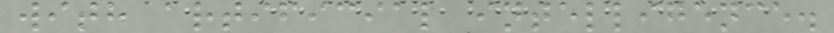with artificial intelligence.
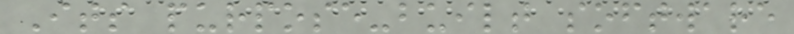Its purpose-built software
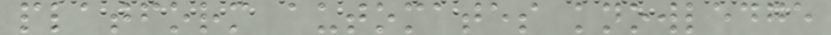platform automates knowledge
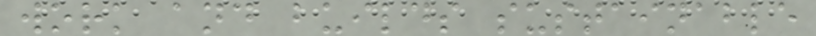work and builds sustainable
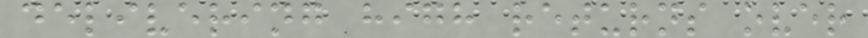delivering high returns over
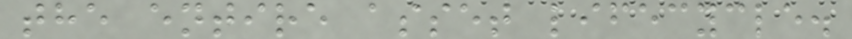the entire asset lifecycle.
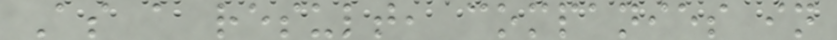As a result, companies in
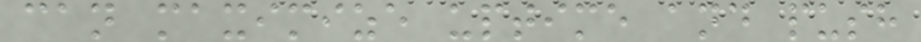can maximize uptime and push
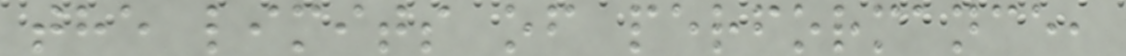the limits of performance,
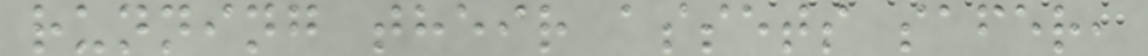running their assets safer,
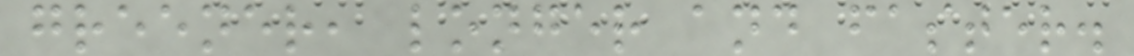greener, longer and faster.
